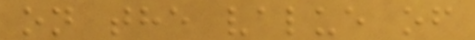on the value of
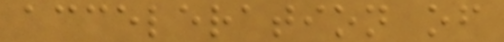acceleration of
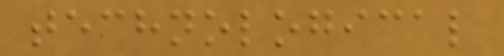technological
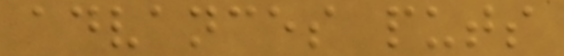advances puts
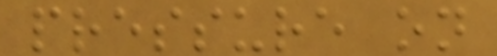pressure on
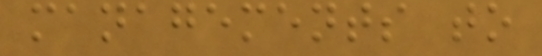managements to
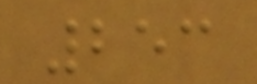253
